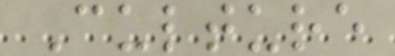Culture
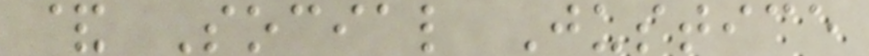& Social Justice
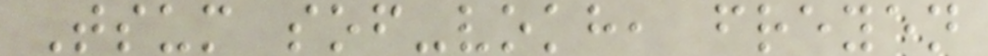Tsum sof-vokh, freyen
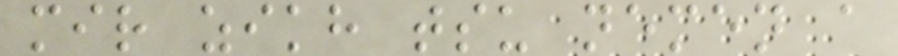mir zikh tsu nemen a
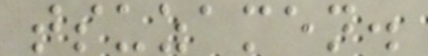tsuzamen.
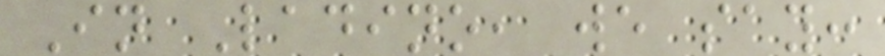In Ladino, we say:
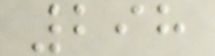298
